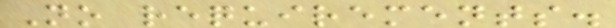No requirements.
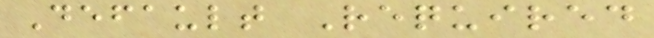Default Required
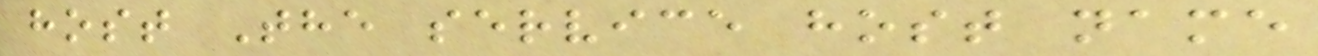host The service host name
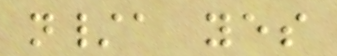n/a yes
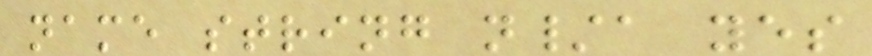name string n/a yes
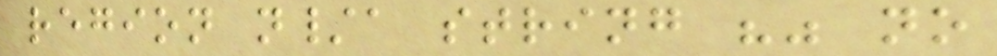region n/a string "" no
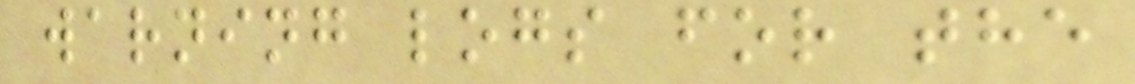warning logs for the
